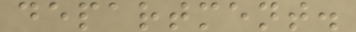department.
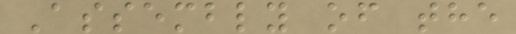Assembly of the
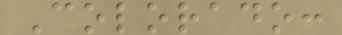Colorado:
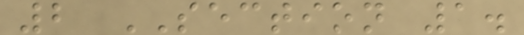2 SECTION 1.
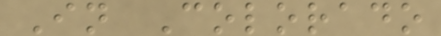In Colorado
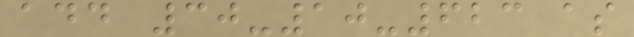add 30-10-623 as
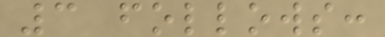3 follows:
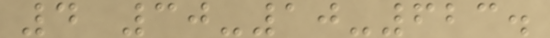4 30-10-623.
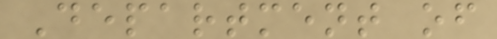Department of
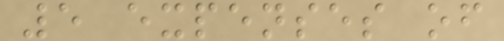5 expenses of
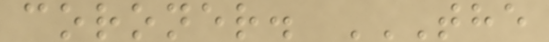coroner. THE
